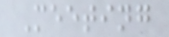Meeting
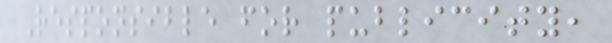Responsible for publicity,
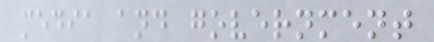media and government
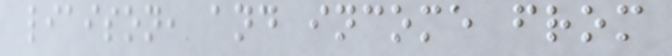liaison, and income from
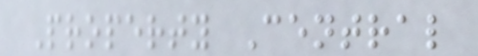Property Central
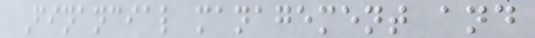Financial management and
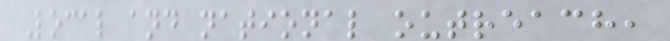Local and national outreach,
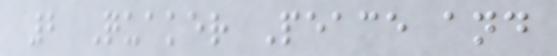2 Quaker Peace and
